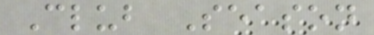Club Season
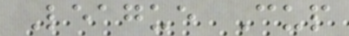League Cup
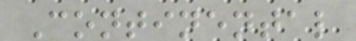Continental
